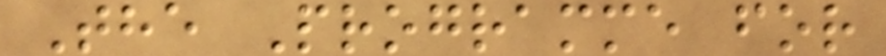The Programme for
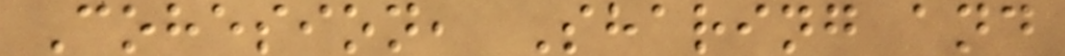Cohesion, Sharing and
